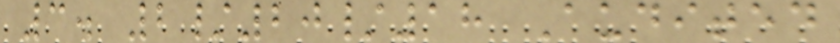3. 2/20/18 Audited
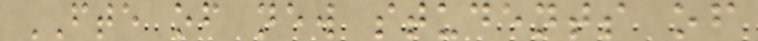FTE of new students of
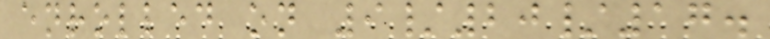enrolled on 9/20/17.
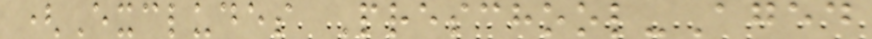(Excludes Preschool-Aged
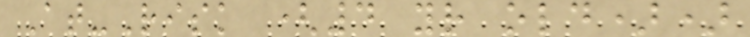At-Risk (4 yr old))
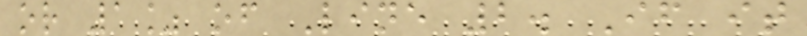or 1% of Line 2. If it
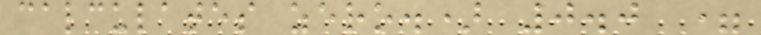calculates zero.) 0.0 =
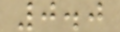0.0
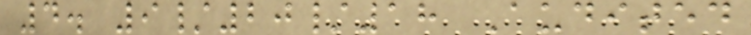4. 9/20/18 Audited
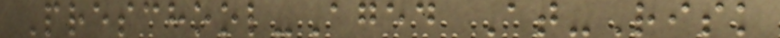Preschool-Aged At-Risk
